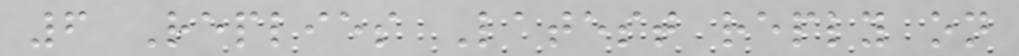6 Replies Latest reply on
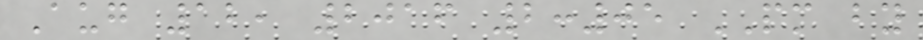Aug 12, 2016 2:05 PM by
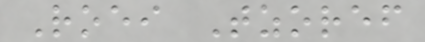Roei Tzoref
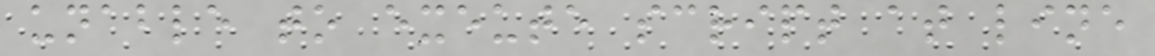unable to exeute script at line
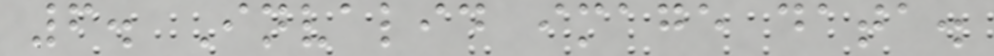6. Invalid image data.
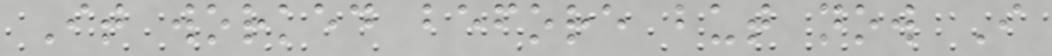It worked before but now I
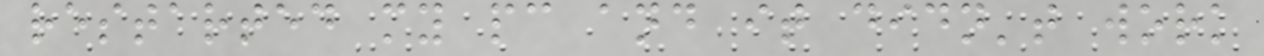restarted my pc and it didn't work
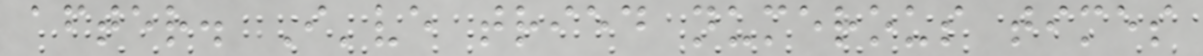after. I've tried numerous times
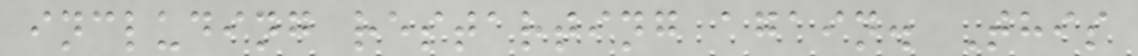including restarting again. This
